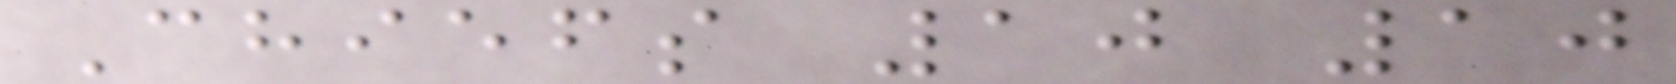Chiefs 10 10
